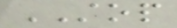STOP
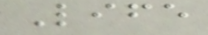Life
